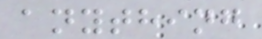anything
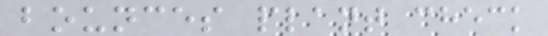bounces plant check
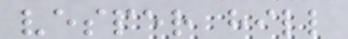vesper hill
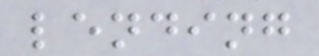lending
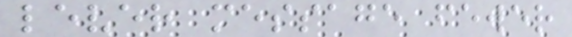lever message fewer
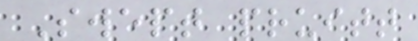Swept pruitt
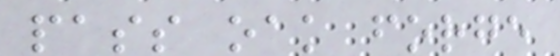pass oak forge
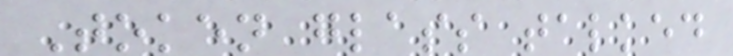Token glass talked
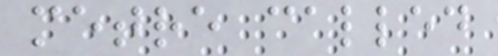metre called
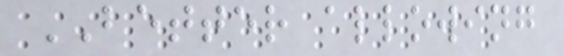BETTER allowing
